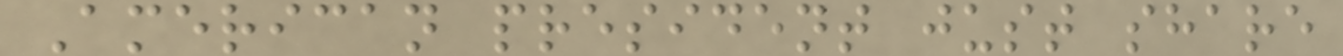American president just share
